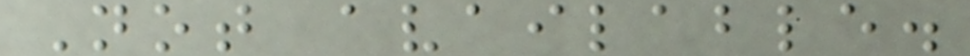Not available.
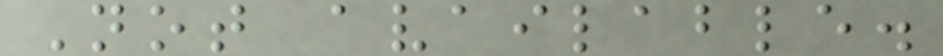Not available.
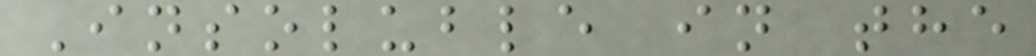Insoluble in the
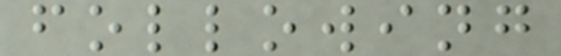following
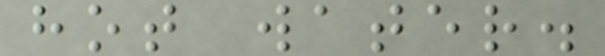hot water.
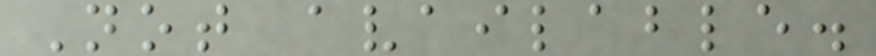Not available.
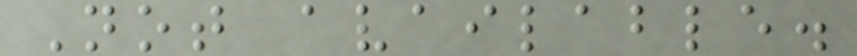Not available.
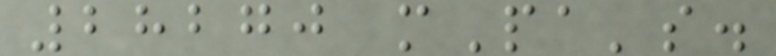28270 mPa's.
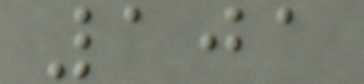101
